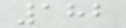182
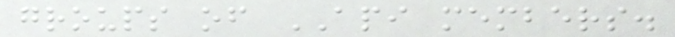groups of API members.
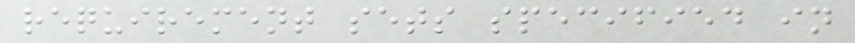requirement sets specified in
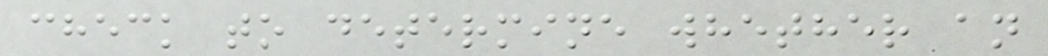check to determine whether an
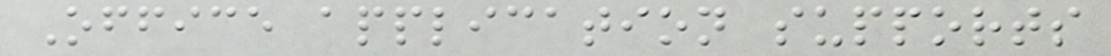Office application supports
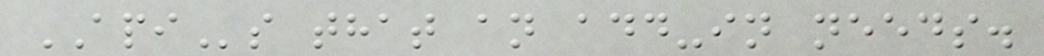APIs that an add-in needs.
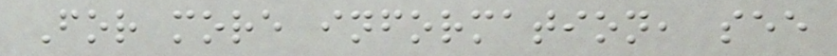For more information, see
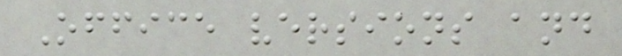Office versions and
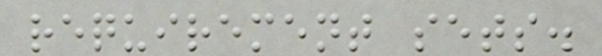requirement sets.
